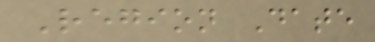Region Date
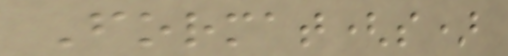Format(s)
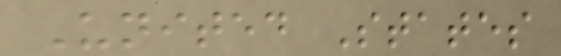United States
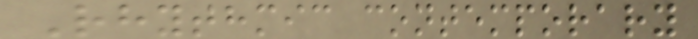Rhythmic contemporary
